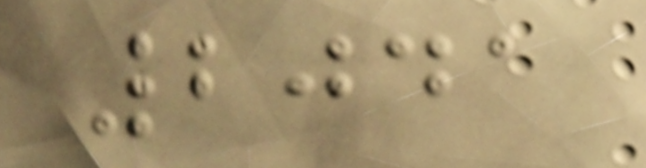2041
